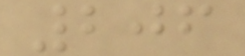206
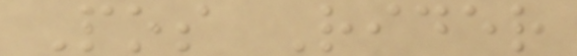Pos Rider
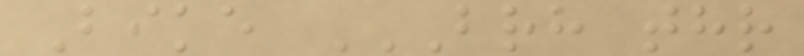Bike BRH THR
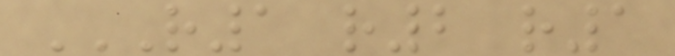R1 R2 R1
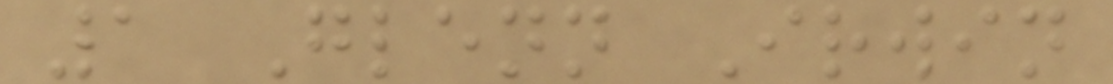1 Glenn Irwin
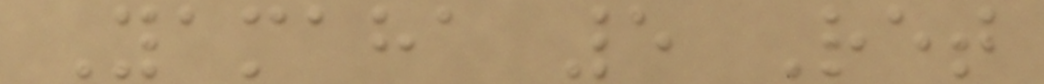Yamaha 5 Ret
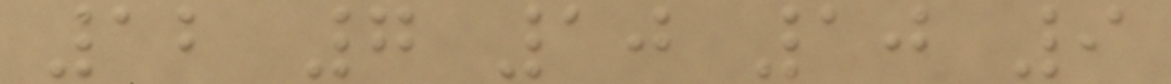12 7 10 10 9
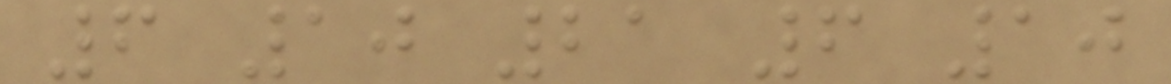6 10 21 6 10
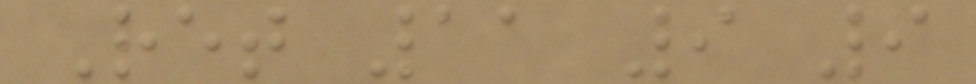Ret 11 9 9
